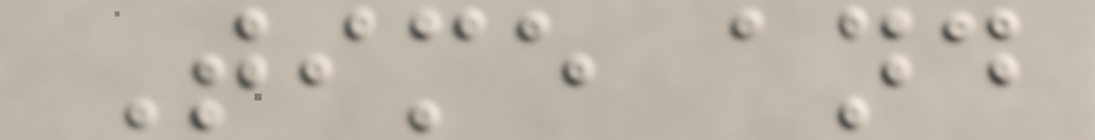Time and
